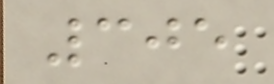305
